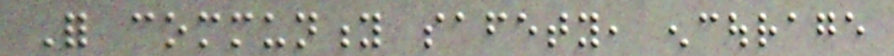For community safety, encourage
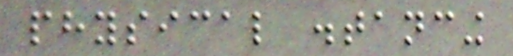physical distancing
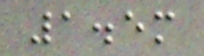1.5m
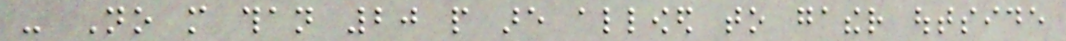- No more than 20 people are allowed to gather outside
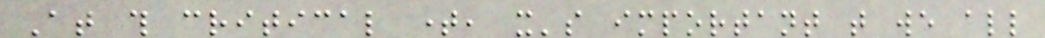At this critical time, it's important that we all
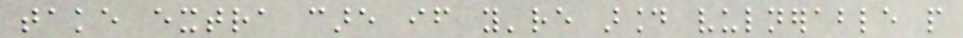take extra care if you're around vulnerable people
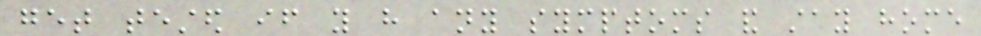get tested if you have any symptoms and stay home
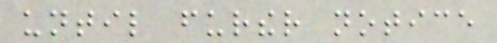until further notice
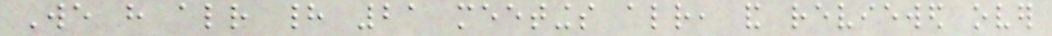We have already had 21 meetings already, and reviewed over
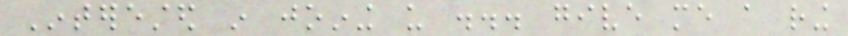Interested in joining us ... give me a ring
